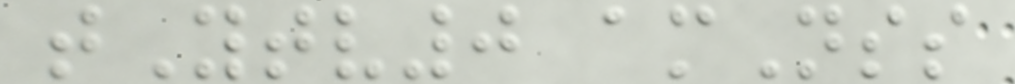tYtv0 amNss
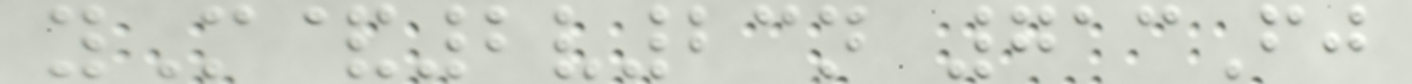yM&2v23n 713Fj
